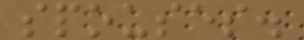spouses.
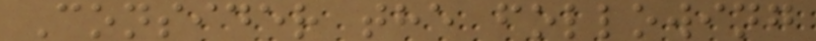Consider the following
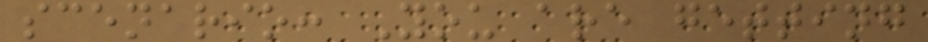scenario: You are getting
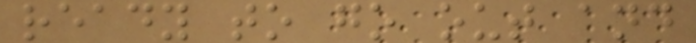ready to go out and
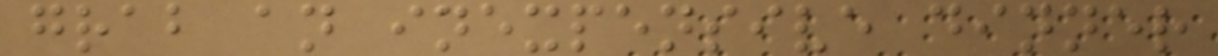grab an inexpensive dinner
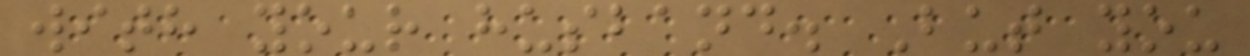with your husband. But you
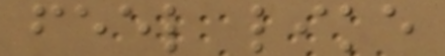feel like
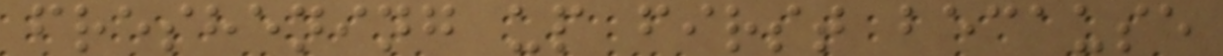freshening up first because
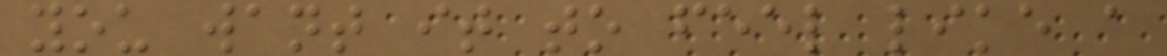you want it to feel like a
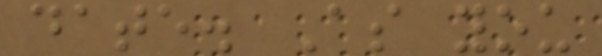date. As you
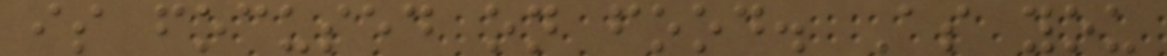is focused on food. As you
